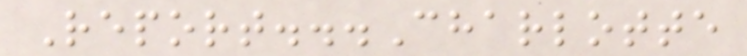Report...Charlotte
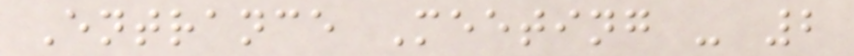Entrance Meeting - 2
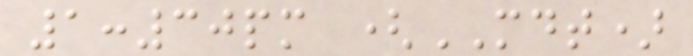1:30pm (MDT)
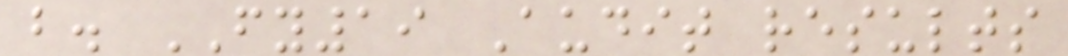b. FY19 Audit results
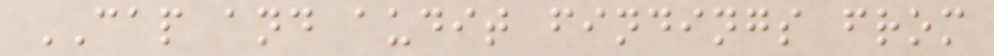CAP and audit findings from
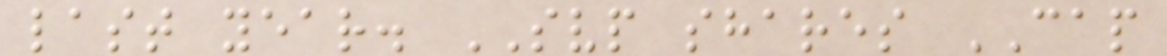last year. SVP shares CAP
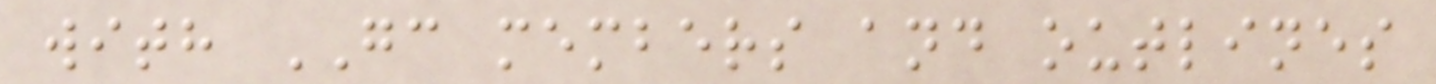with GC members and outlines
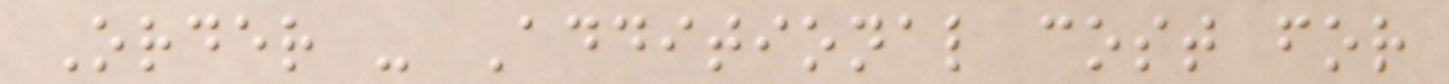Order - Additional cost for
